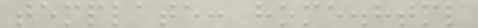template: home.html
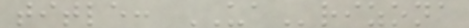title: UArizona
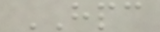HPC
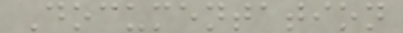Documentation
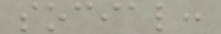social:
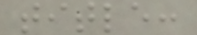title:
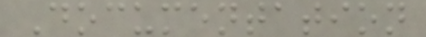Documentation
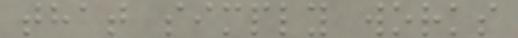that simply works
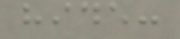hide:
